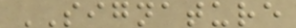SIGNATURE
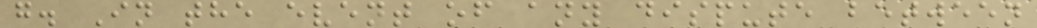g. In the event of any dispute between
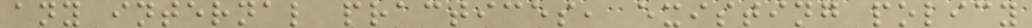any internal practices, existing policy
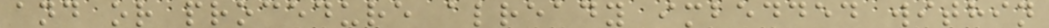and or procedure already imbedded within
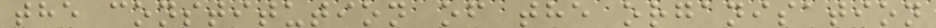the constitution of the organisation
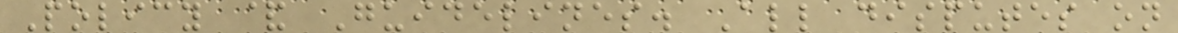Policy & Guidelines. All disputes on
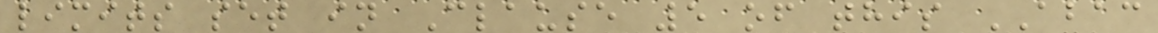limits set in Clause 5 of this ABAC
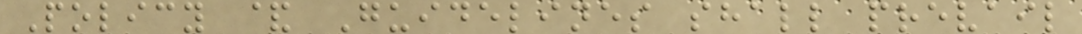Policy & Guidelines shall prevail
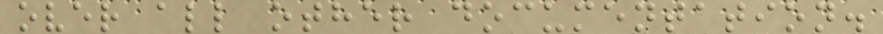over all other documentation.
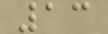13
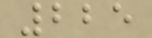225
